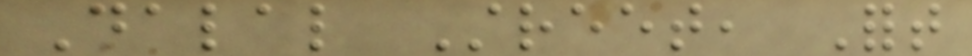Dalal Street, Fort
